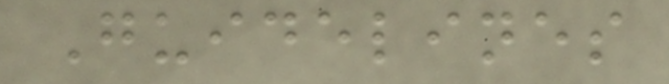Guidelines
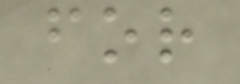for
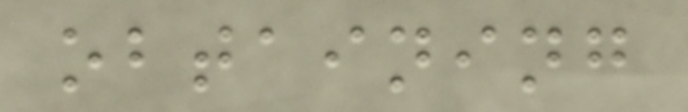obtaining
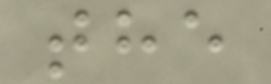the
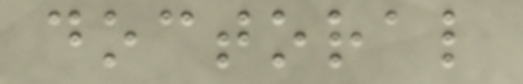doctoral
